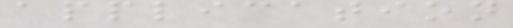application
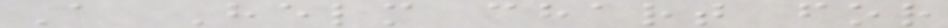A Helm chart for
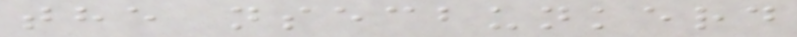the nsecbunkerd
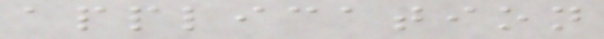application
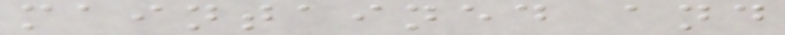maintained and
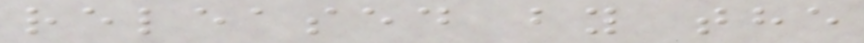released by the
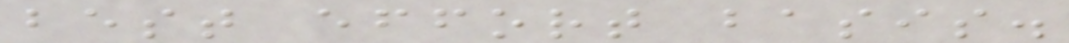best effort basis.
